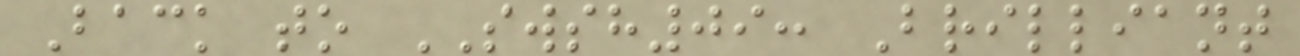Back to SWSH09: Brilliant
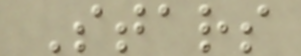Stars
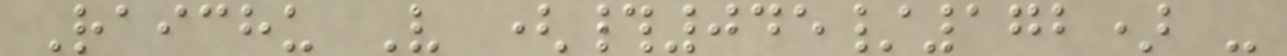Raichu V (#045/172) -
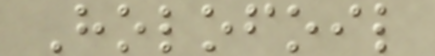Holofoil
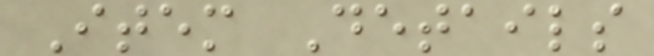Item Details
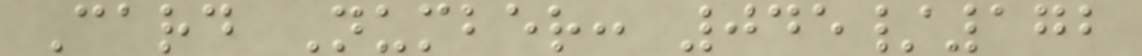Card Number: 045/172
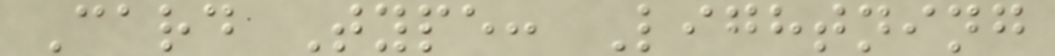Card Type: Lightning
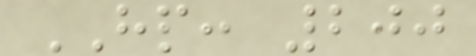HP: 200
